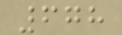678
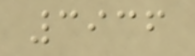3936
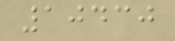10430
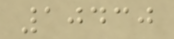10430
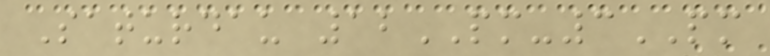Saturdau 12PM-3PM
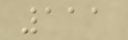111
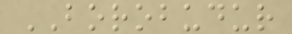BOROBUDUR
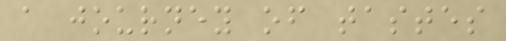a journey of tastes
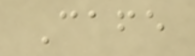Cafe
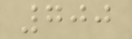700
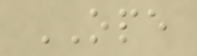OPE
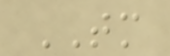TM
